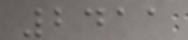2411
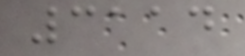3114
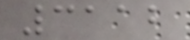3112
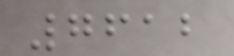7612
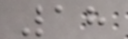18
